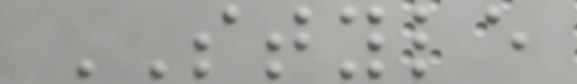STYLE
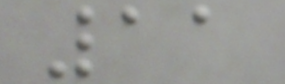11
